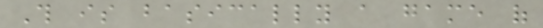This is basically a game of
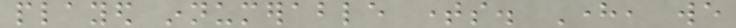played innumerable times. Here, we
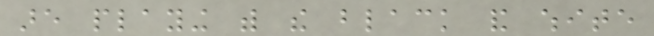are playing with the black and white
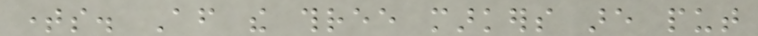times. After the three markers are put
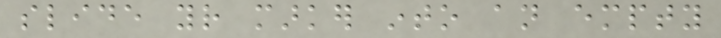slide your marker into an empty
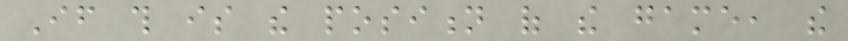If this is the position of the game, the
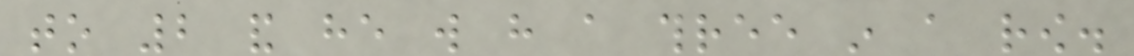to 2 and he will have a three in a row.
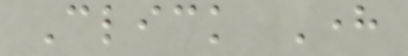Click Here
